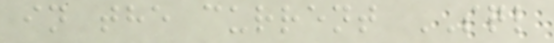in the current SQL
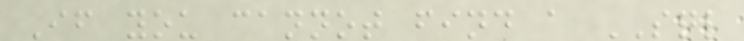If you cannot find a SQL
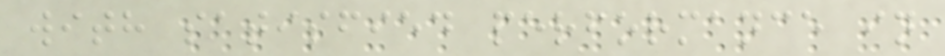with satisfied performance in
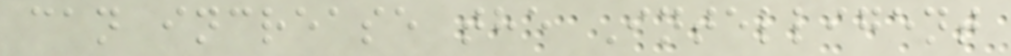can increase the Intelligent
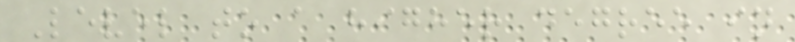Level to a higher degree in
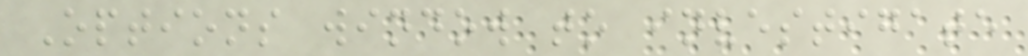Options window to investigate
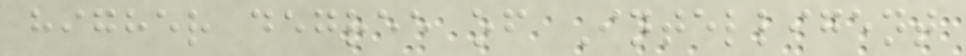higher degree of Intelligent
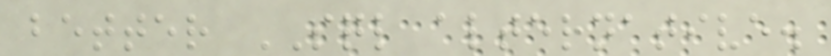better SQL alternative.
